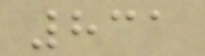831
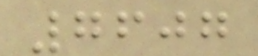7607
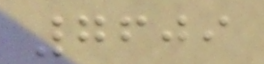7609
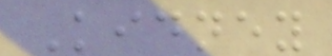Kidney
